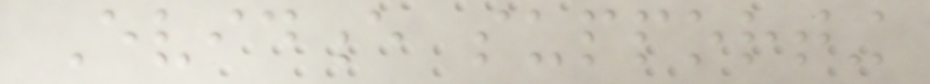Evidence supporting
